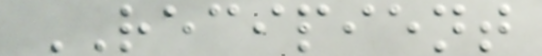RECIPIENT
